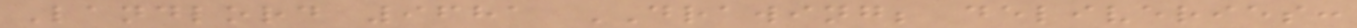Landlord 9681 DRAWING; deliveries:
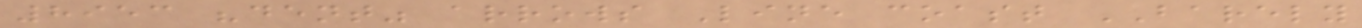8953 "dent" arrows Line coast BARELY
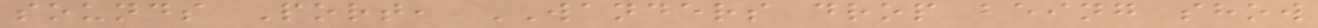sounds Port, WANDERS drop being show
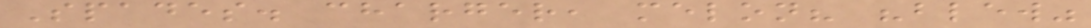Spades. charger, melon? "blew"
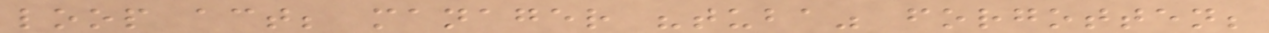loop act; manager "tuba" forgotten;
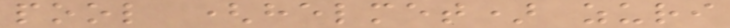pool (helmet) zuri
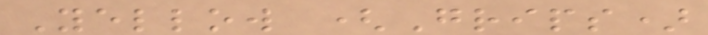Yellow (Grips)
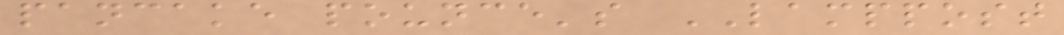pancake pounce's LAMPPOST
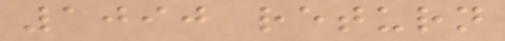1090 return
